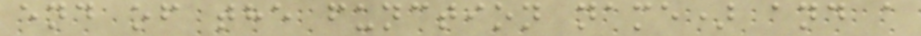end of the function name) and a
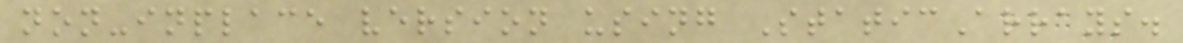non-inplace version using StaticArrays.
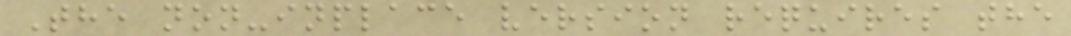The non-inplace version requires the
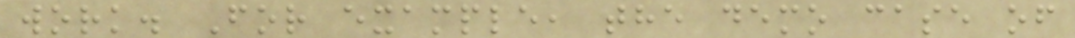work. For example, the demo case of
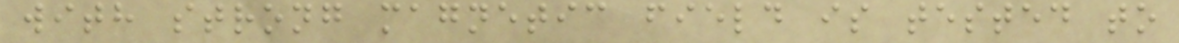with strong magnetic field is tested to
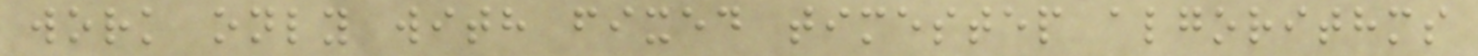work only with fixed timestep algorithms
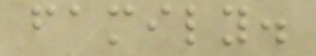family.
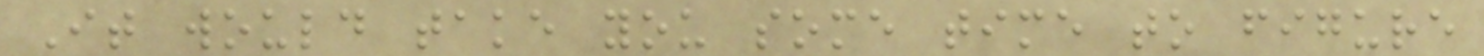It would take you some time to figure
